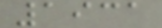1931
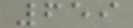659
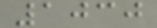1030
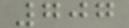707
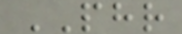PHR
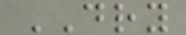DRY
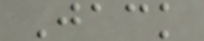Jack
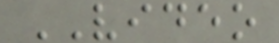VIDEO
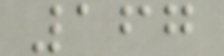167
